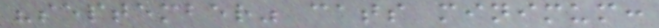"september" cats minimum:
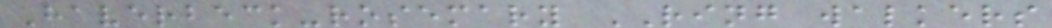Haverbeck-rosemary RING walkers
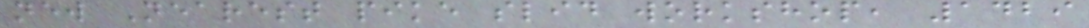new Nearest pike slid workshop, 1429
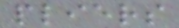pliers
